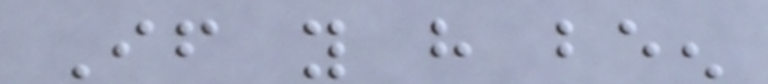If you have been
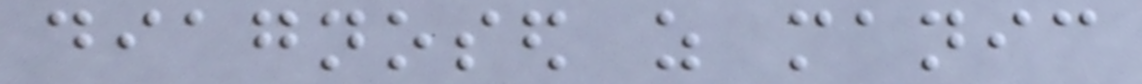diagnosed as manic
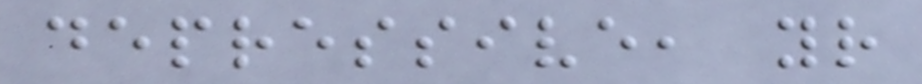depressive, your
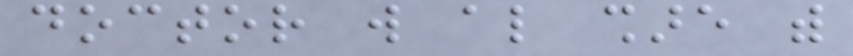doctor will also share with
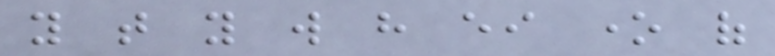you that you will have either one of
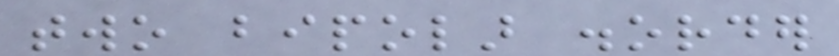two bipolar disorder
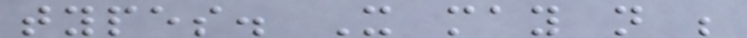types. It may not be
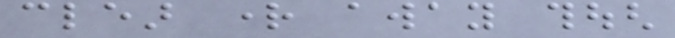clear right away though
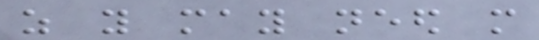as you may need more
